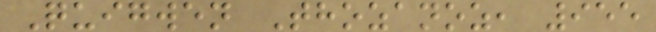Quigwen Thozanoz, 955
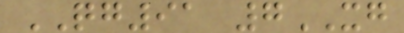QG91 7XG
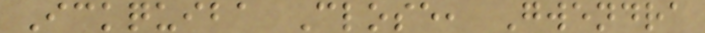Ickquiba Close, Gwendra
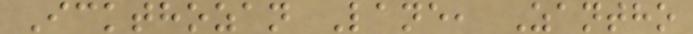Ickthozan Lane, Zantho
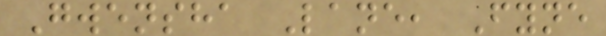Gwensha Lane, Fyne
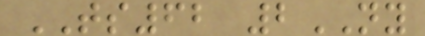TS62 2NY
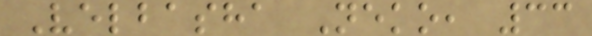Velbasha Neko, 33
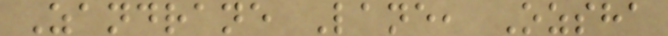Zandrane Lane, Ozsha
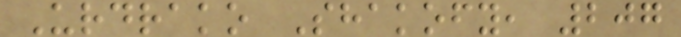Urdrako Shakofy, 207
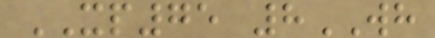XP75 8WH
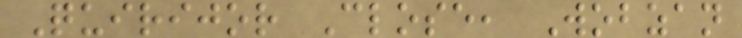Quirijor Close, Wobzan
